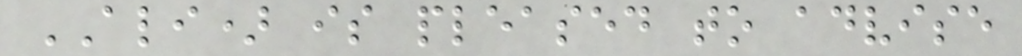ALI) is pleased to advise
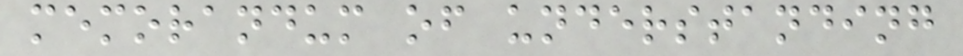memorandum of understanding
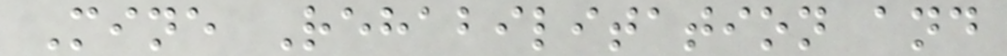Mine Rehabilitation and
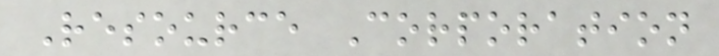Resource Corporation
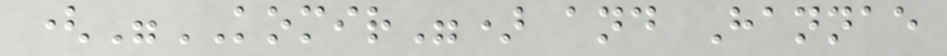("KOMIR") and Hannae
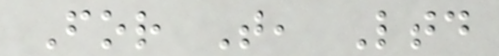For T, Ltd
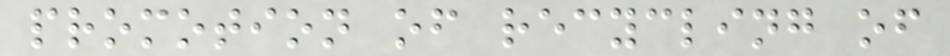promotion of recycling of
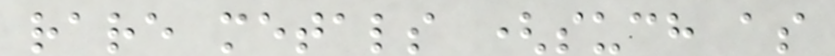rare metals (such as
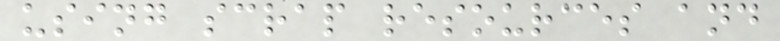using scrap resources and
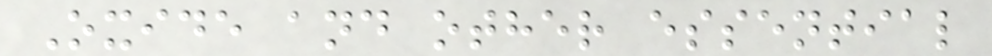Oxide and other essential
